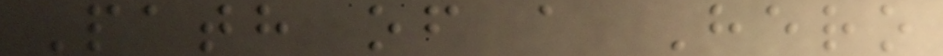Path of a Hero
